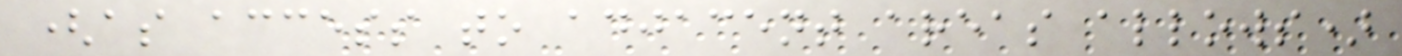(as access to adjacent areas allows)
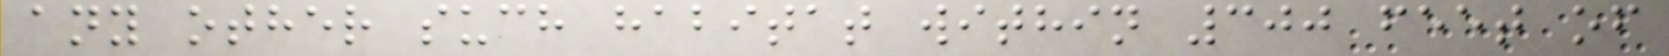any other such habitat within 300 feet of
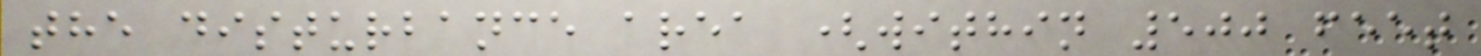the disturbance area (within 500 feet
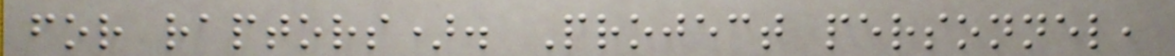for raptors). Project personnel,
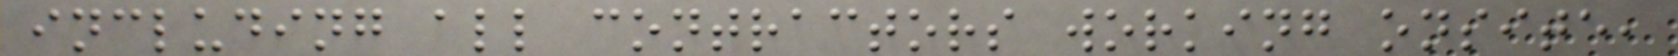including all contractors working onsite,
